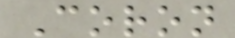Coron
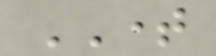TIME
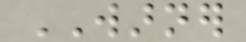WARNER
